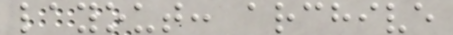layout: archive
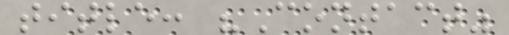title: "Contact"
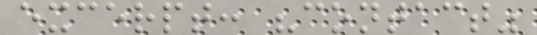excerpt: "contact"
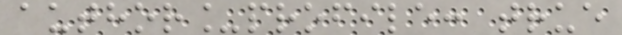author_profile: true
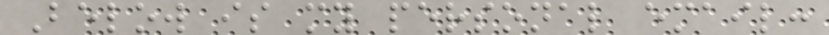Below is my personal email:
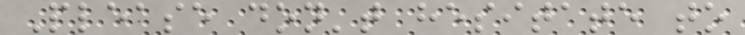Please don't hesitate to
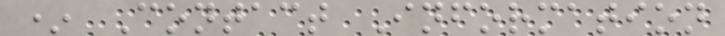* Contact Information
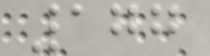177
